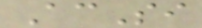AcSi
